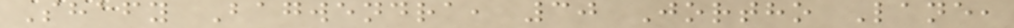Shafy Bagwendra, 30 Jortho Lane,
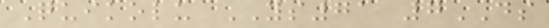Quikolu YS71 7DS
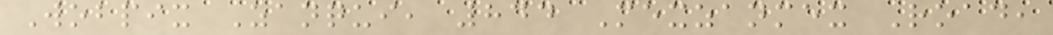Wobpix Zanqui, 844 Mexzanmex Road,
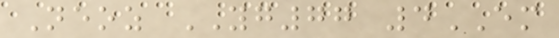Neoz YG77 4EM
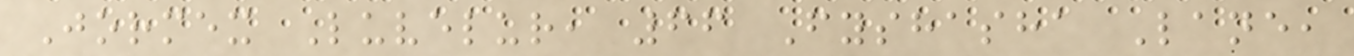Jormex Luvelur, 66 Fyshasha Lane,
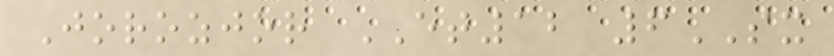Jorozjor ET12 6SX
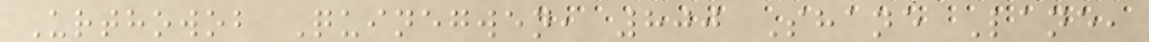Urthowob Quinegwen, 800 Shane Lane,
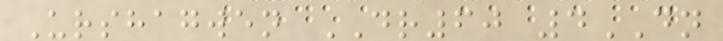Urshagwen DR60 4DN
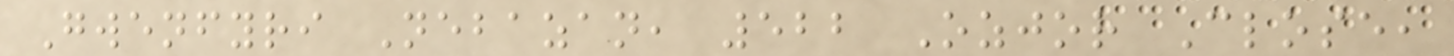Gwenfyri Nebazan, 522 Ozjor Close,
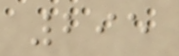295
